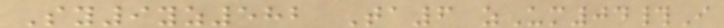Sy9yz582 Ta6 zUm04#I
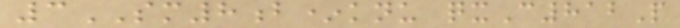3SM8b*knu qxC812P
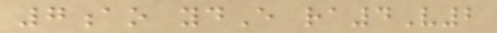7ao ydE ra4V2
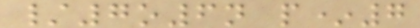/7o6n p*7
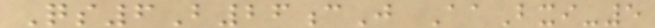Qs6B26cJ AaBxi-5
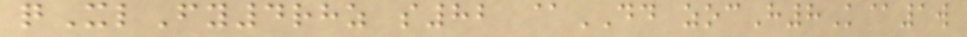qXlFy4rhz s82 @DD zocH8K@1w
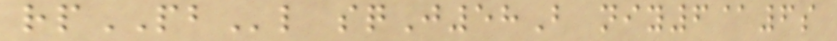rpPBl sqJ58B niy6@6s
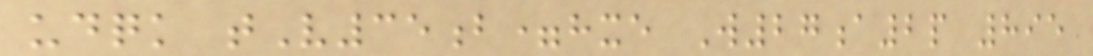udqk tV35b=hxe W27a2p 895
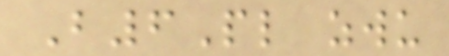B6Pl zwu
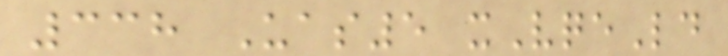338 Uas5 xVqeLd
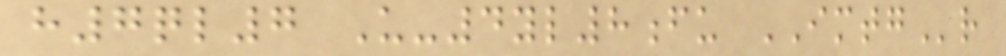h7ql7 U-4yl8fu IMTGr
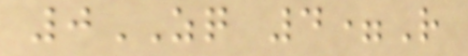0ZQ 4=R
